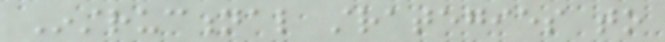Instructional strategies to
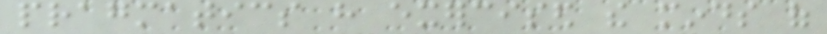pragmatics have exercised the minds of
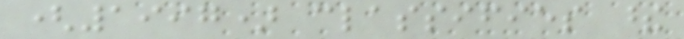(1997) classifies these
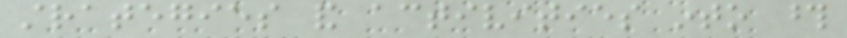strategies and activities into those
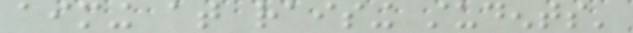aiming at raising students'
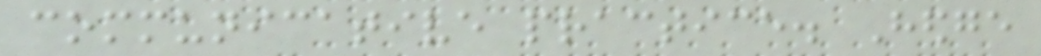communicative practice. Hedge
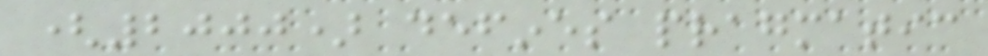(2000) defines pragmatic
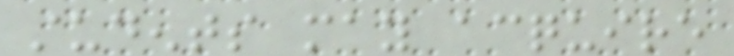students may acquire
